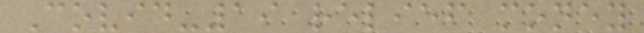Covid-19 relief money
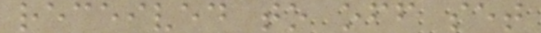received to off set
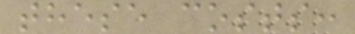these costs:
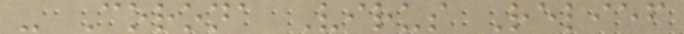- Corona Virus Relief
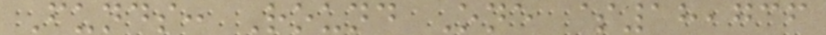Funds: Round One $18,736
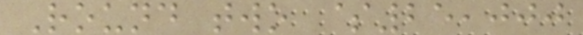Round two $25,000
